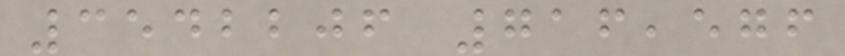3542206 716,576
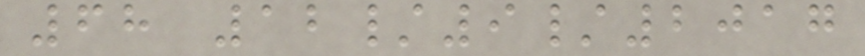68 12/9/2017
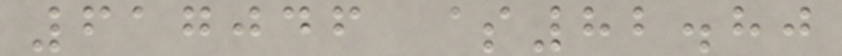617046 $82.80
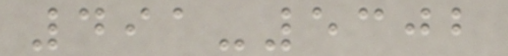491-5302
